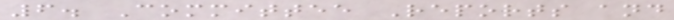6. Committee Reports and
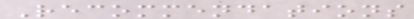Recommendations
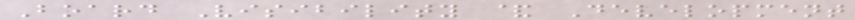Board Visibility & Development
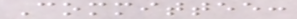Committee:
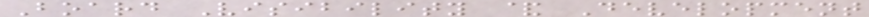Board Visibility & Development
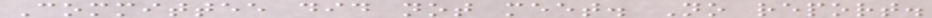Committee did not meet. No report.
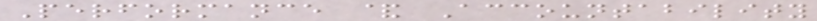Performance & Accountability
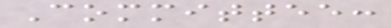Committee:
